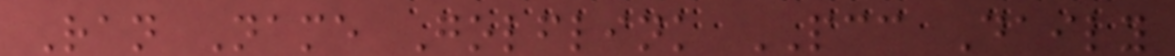Ran Name Golflink PCC Daily
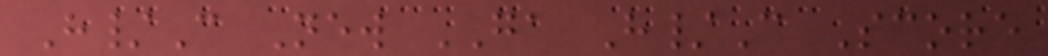H/C New GA H/C Score
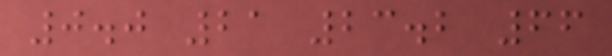0.0 21 23.2 66
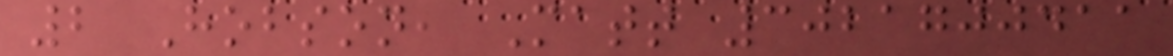2 Hobson, Matt 3021700411
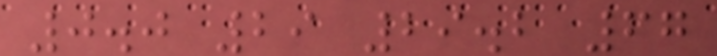0.0 29 29.2 67
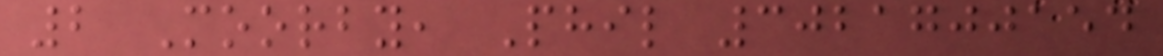2 Moorby, Phil 3021700154
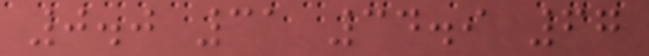0.0 31 34.9 67
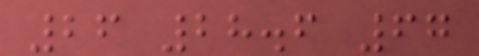26 28.6 67
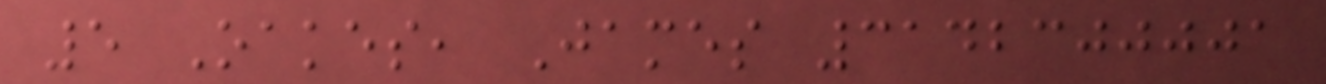5 Oakes, James 3142300001
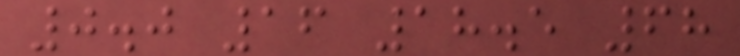0.0 16 18.5 68
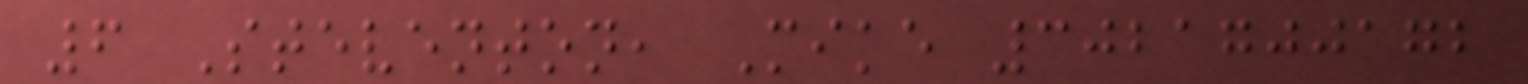6 Steventon, Mike 3021700172
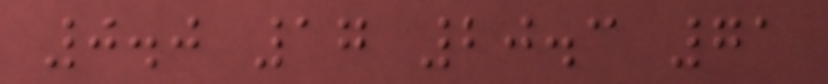0.0 17 20.3 71
